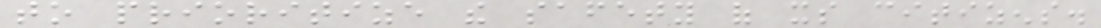to prioritize the safety of its citizens.
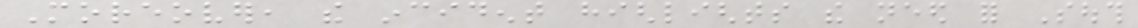Moreover, the incident highlights the need for South
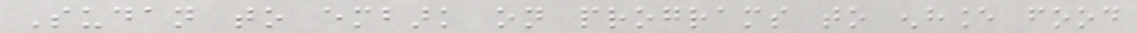Sudan to embark on programs to enhance food
